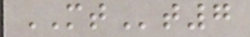MTt7
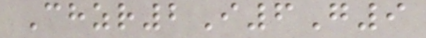Chzr2I6G9
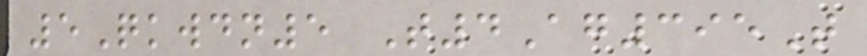5Qkwdn5 T4Ag395T
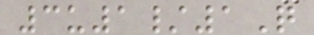3u1/1Q
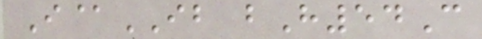I@IB bH54C
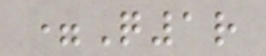=Q1r
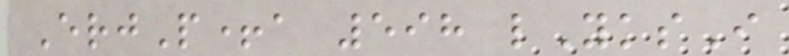ErjP+a 598 lYksI
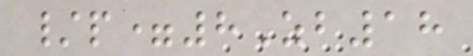/p=8Zb18
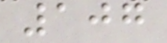107
